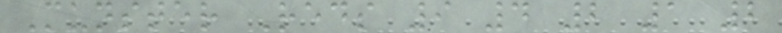Munster Reds 9 4 2 1 2
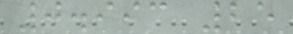0.993 25
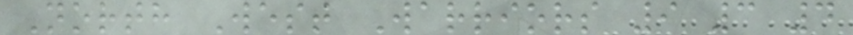North West Warriors 9 3 4
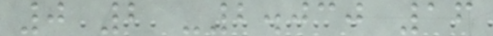0 2 -2.030 16
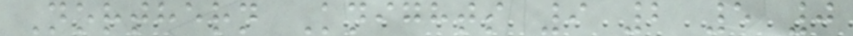Northern Knights 9 2 5 0
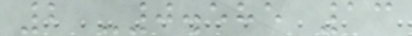2 -0.585 13
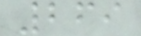269
